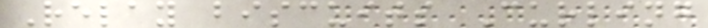Relay biscuits Curling
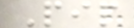Pip
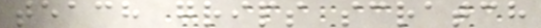teach grips scratch
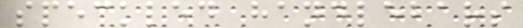speckled handlebars
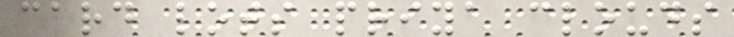card lots priya clouds
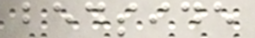bedside
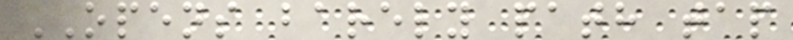OPENS barely path tap
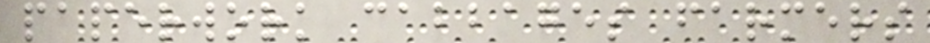paperwork cabbages farmers
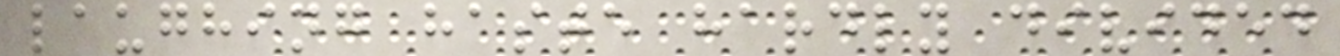laughing haste hardly divided
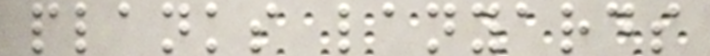planks lanyards
